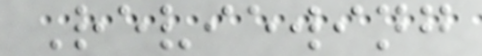Reviewing
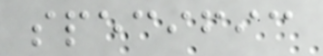specific
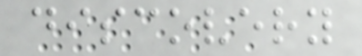discovery
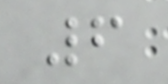6
